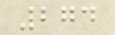274
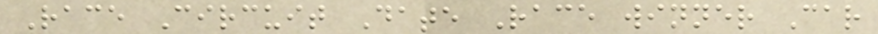Race Circuit Date Race winner Car
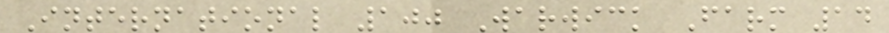International 100 Warwick Farm 14
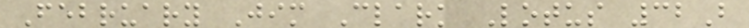February Jim Clark Lotus 32B
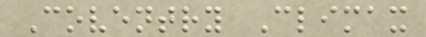Coventry Climax
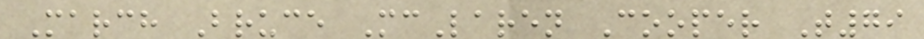March Bruce McLaren Cooper T79
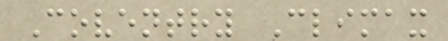Coventry Climax
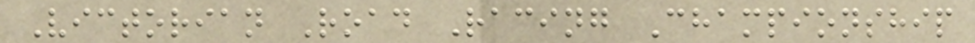Victorian Road Racing Championship
